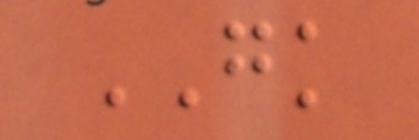GK
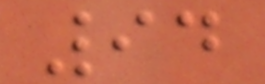94
